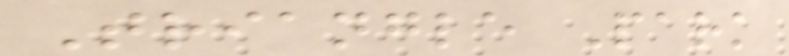Triangle Park
